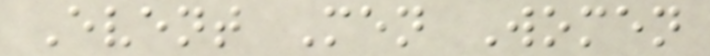Event Men Women
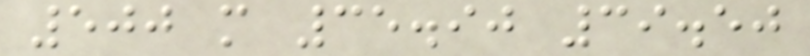500 m 35.90 39.50
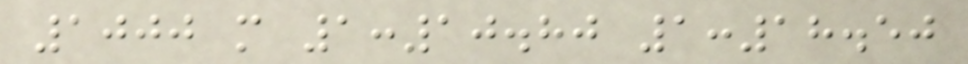1000 m 1:10.80 1:18.50
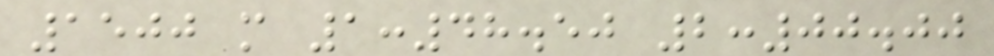1500 m 1:48.50 2:00.00
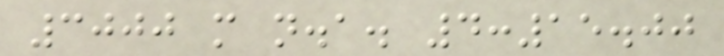3000 m n.a. 4:15.00
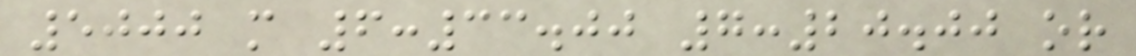5000 m 6:33.00 7:20.00 or
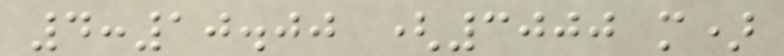4:10.00 (3000 m)
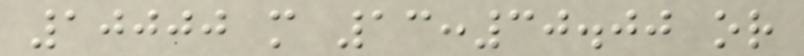10000 m 13:30.00 or
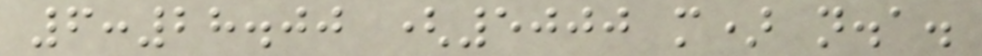6:28.00 (5000 m) n.a.
